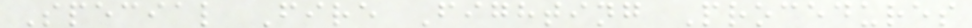Special Fire Fighting Procedures
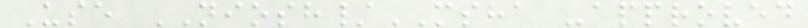Use NIOSH/MSHA -approved
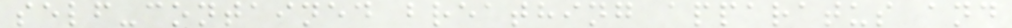self-contained breathing apparatus and
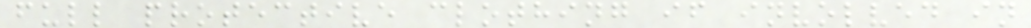full protective clothing if involved in
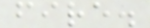fire.
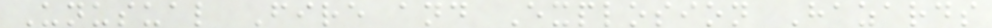Unusual Fire and Explosion Hazards
